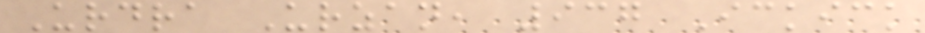Urdra Urzan, 937 Ickick
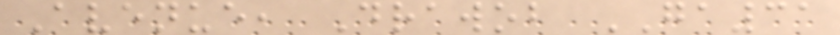Avenue, Drawob GA31
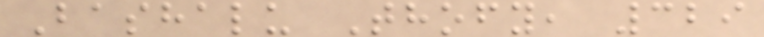Bashalu Thofy, 329
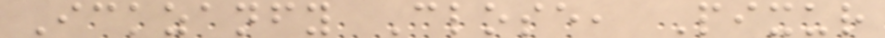Ickzanfy Close, Pixur
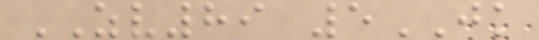ZV89 5JK
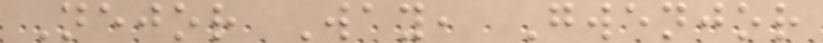Nejor Way, Gwenjor
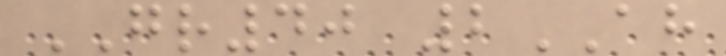GR40 2AH
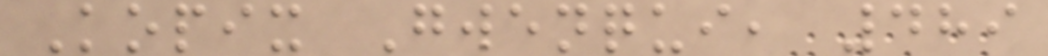Kopix Gwenqui, 489
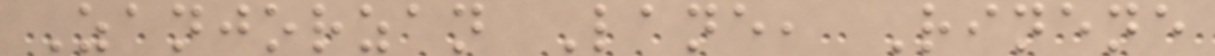Zanjorzan Lane, Rinene
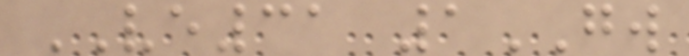VE31 1GW
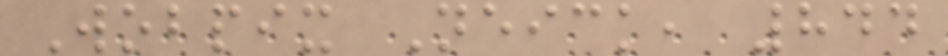Wobpix Neick, 844
